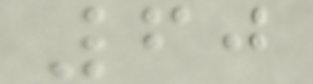60
